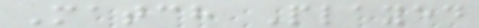Match Played
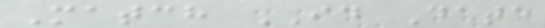Match ID Date
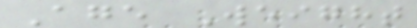Age Weight
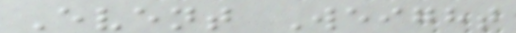Event Weight
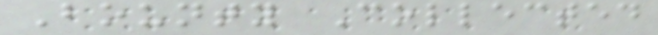Bounty Collected
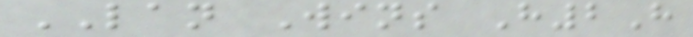LAN Wins H2H
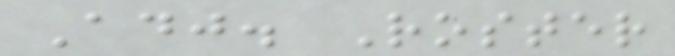Adj. Roster
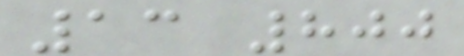13 800
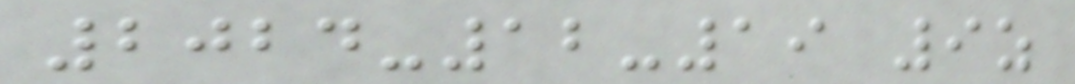2024-12-19 9z
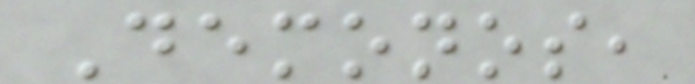Demonos,
